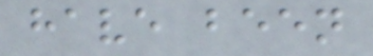have been
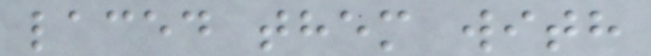laced them with
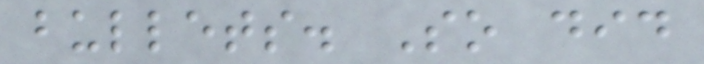bullets. So did
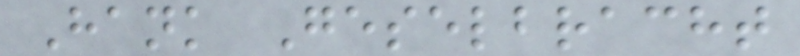Hank Geselbracht
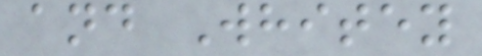and Whitey
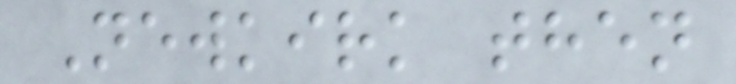Newkirk then
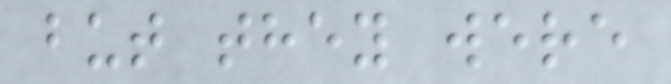but they were
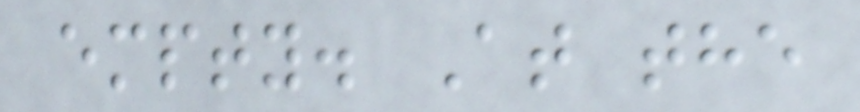empty. At the
